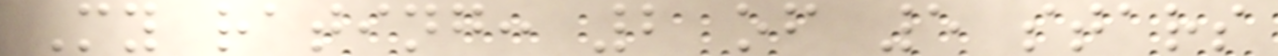My rating: 2 of 5 stars
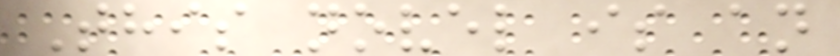This novel is an
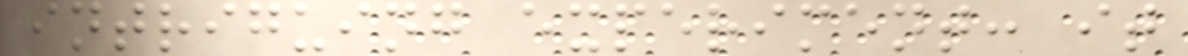intriguing experiment: it
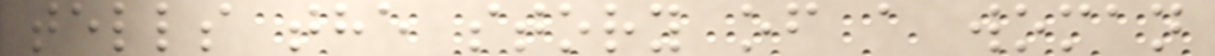tells the story of a woman
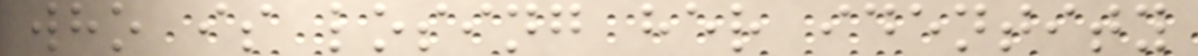who is losing her identity
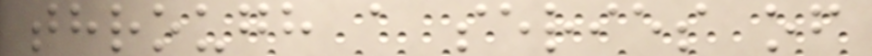through a series of
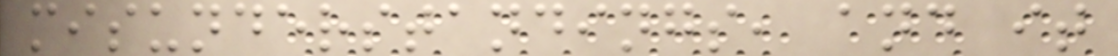misunderstandings, and it
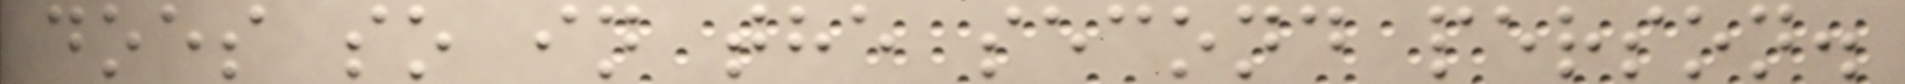does so in the second person.
